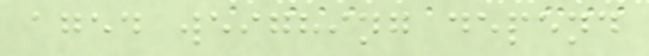aged weighing depend
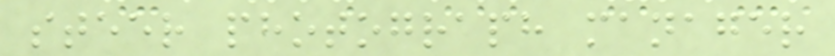steer photograph manager
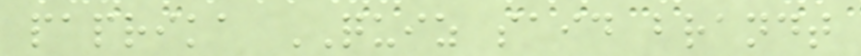paprika QUIZ said brandt
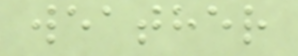weather
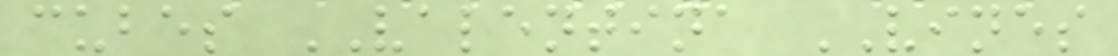cubes VALENTINA VINES
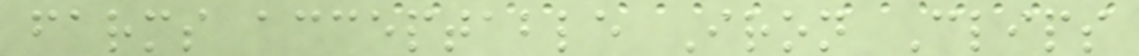farms acceptable Iron Clips
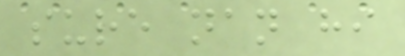sure nan hi
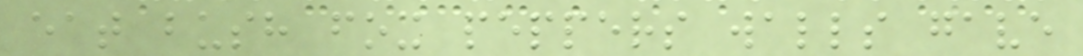eat bush fox peppers walls gave
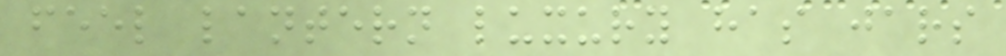feel lantern luxury has jars
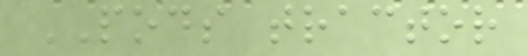PODS tractor
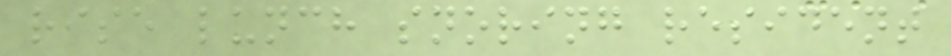rise lunch snoring resident
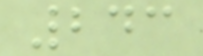243
